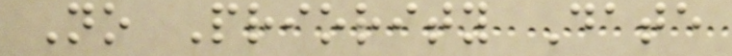No Priority Date
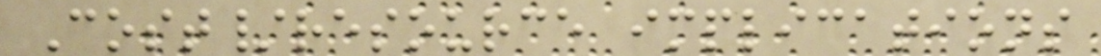Cost/resource implications
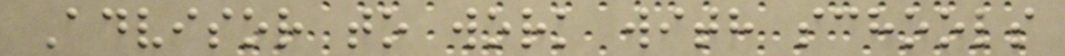Advisor to work with schools
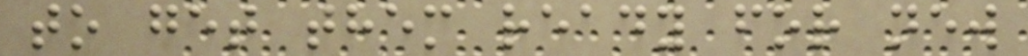to get them ready for new
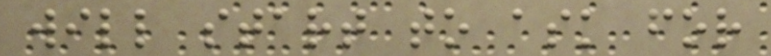will start to ask for
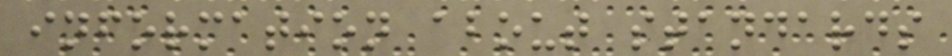information about standards
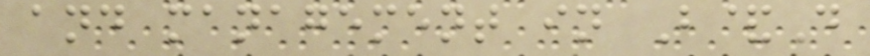and management in B&D
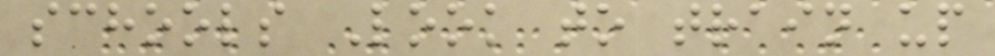schools Look to train up
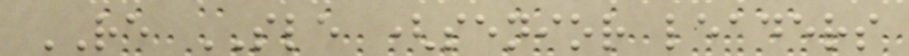RE SLE (senior leaders
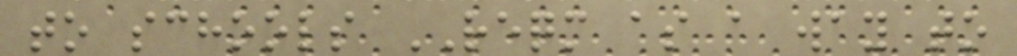to schools REQM as a way to
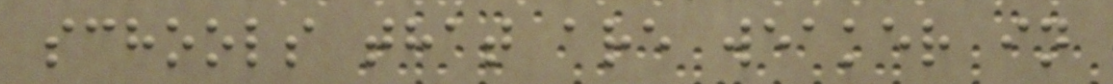schools that are weaker in
